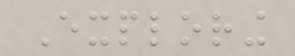Exploring
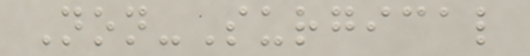Non-Surgical
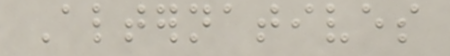Alternatives
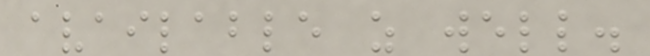available as well.
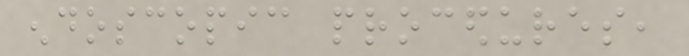endoscopic procedures,
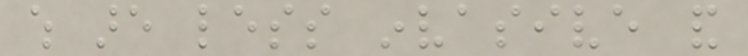which are less invasive and
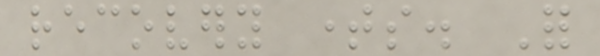recovery times. For
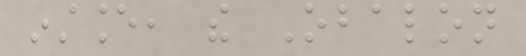instance, the Obalon
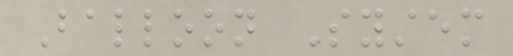Balloon System
